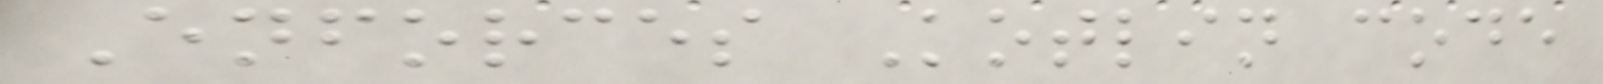Enforces Kotlin code
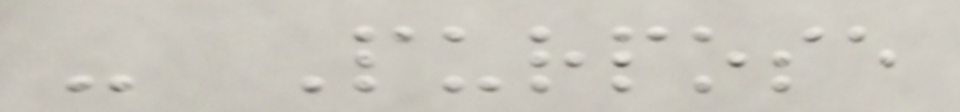- Purpose
